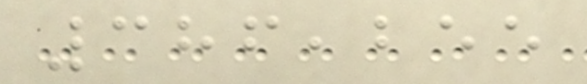386,255
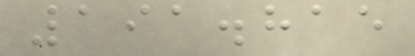191.815
